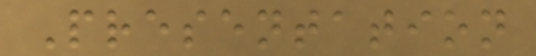Presentation
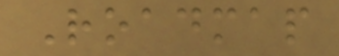Roadmap
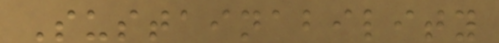Sustainability
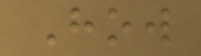How
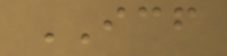ICF
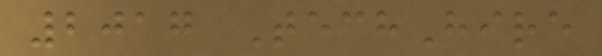2017 TechHire
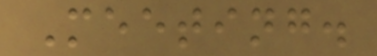Meeting.
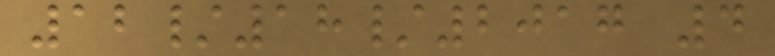12/18/2017 4
